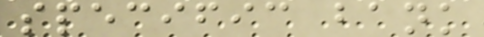specific bank
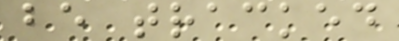be tracked
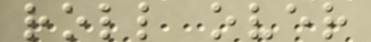roll over
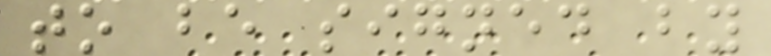to be signed by
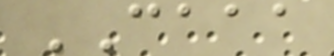CAAA
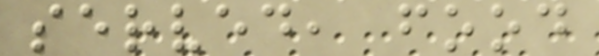served, food
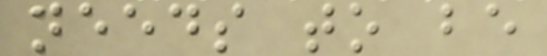needs to be
